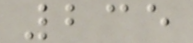235
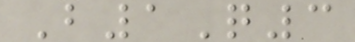B1Q3
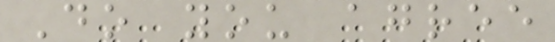Do you agree
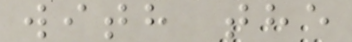with the
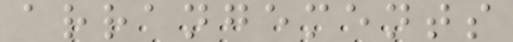arrangements
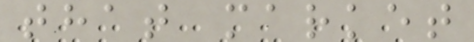that market
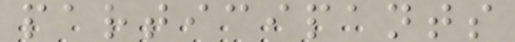participants
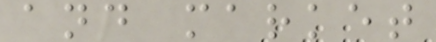and market
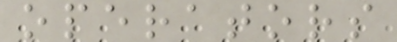operators
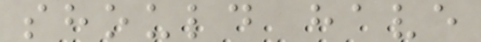should have
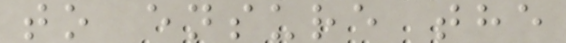to ensure the
